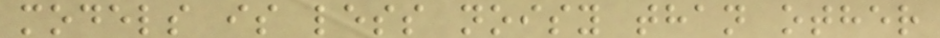models is less noisy than other
